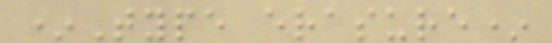*Type erasure*
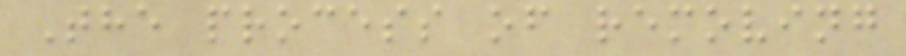The process of removing
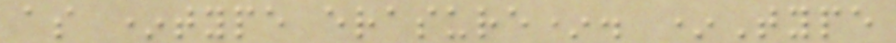as *type erasure*. *Type
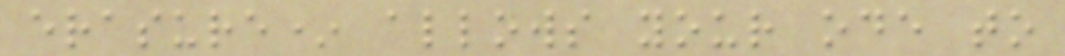erasure* allows your ode to
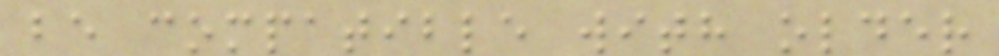be compatible with older
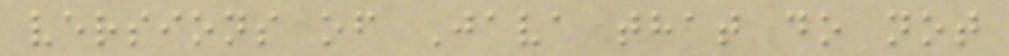versions of Java that do not
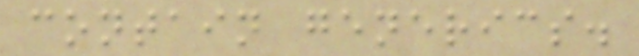contain generics.
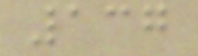137
